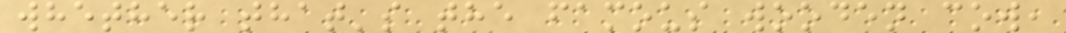whether that's the famous wooden cow,
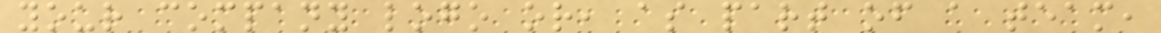your company logo or, as part of a team,
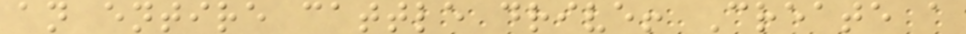an entire cattle drive! Create a
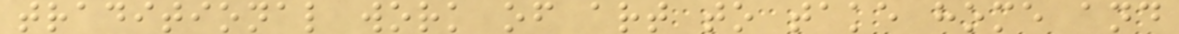traditional work of art to take home and
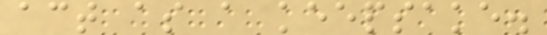act as a keepsake.
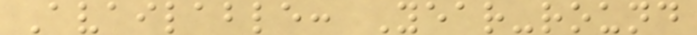Available: Year-round
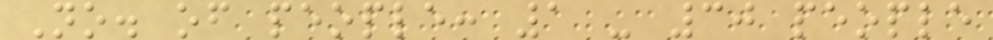No. of people: 1 - 30 people
